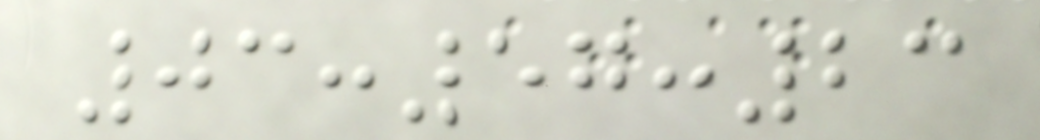03:57:23
